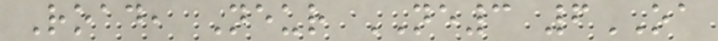Road, Neur NE3 6OA
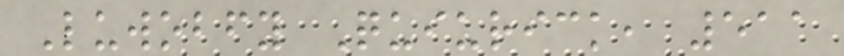Luwobfy Quiurick, 511
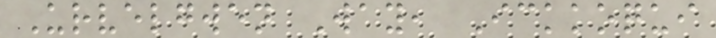Urvelgwen Way, Ickkoqui
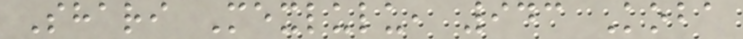Shari Mexlulu, 943 Koba
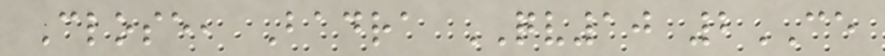Close, Badra QV10 2CE
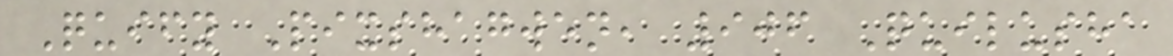Quify Pixshagwen, 906 Quilusha
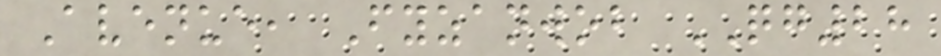Avenue, Fyzanwob QG28
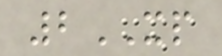2XP
